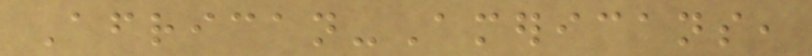African-Americans,
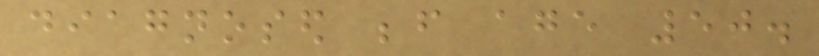diagnosed before age 50.
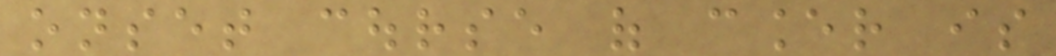onset course of cancer is
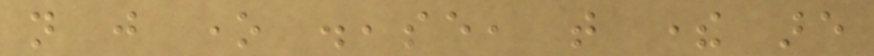not just one disease, that there are
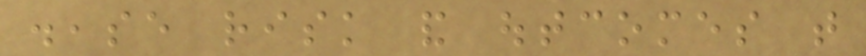disease risk and outcomes that
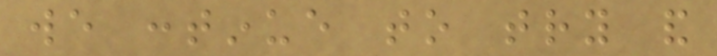we continue to try and
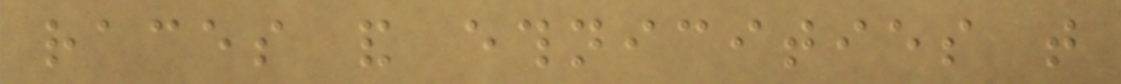races and ethnicities that
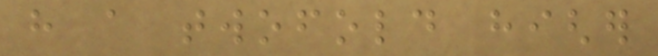have a twofold higher
